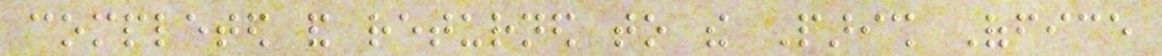completed and returned to the Parish Office
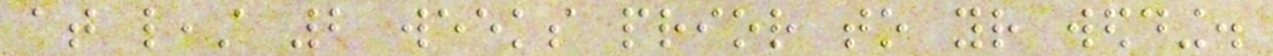at least 2 weeks prior to your wedding.
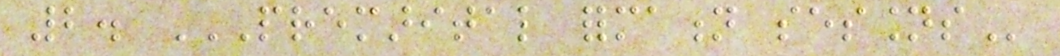2. PREMARITAL FORMATION SESSIONS
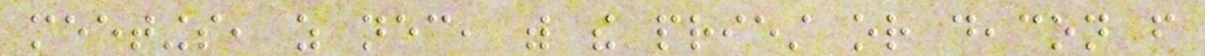meetings, as necessary, with the priest or deacon from
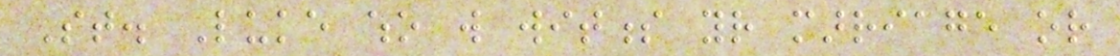St. Luke who will witness your marriage or
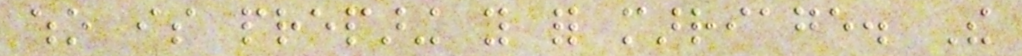who is preparing you for marriage. The
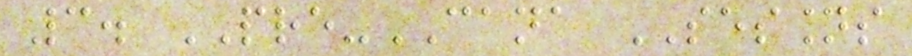3. PRE-CANA SESSIONS
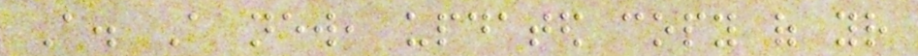A. A new, updated copy of your
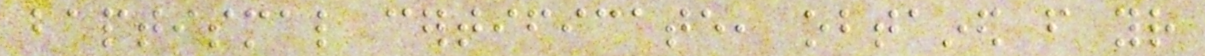baptismal certificate, obtained from your
